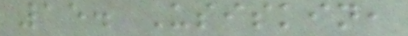15. Usiskin,
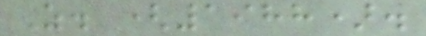Z. (1988).
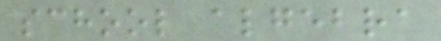school algebra
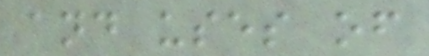and uses of
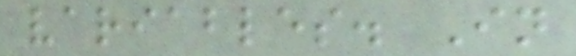variables. In
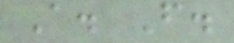A. F.
